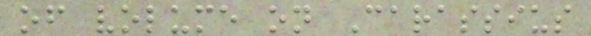of volume on Carassius
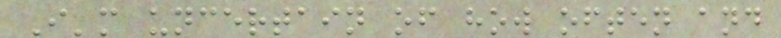I'm uncertain of how often and
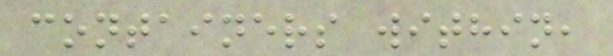containers within,
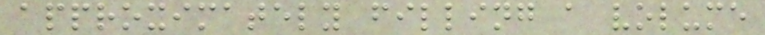approximately filling a volume
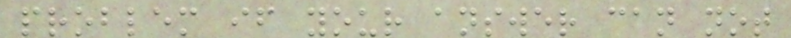problem if your answer can not
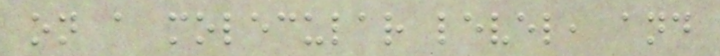on a molecular level, and
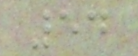54
